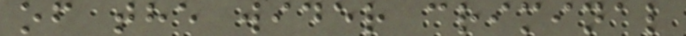of the wider criminal
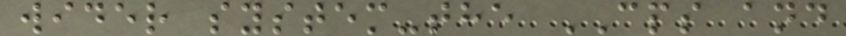wider system-the CPS and
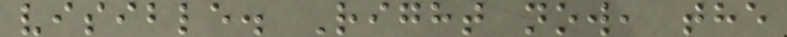visible. Right now, the
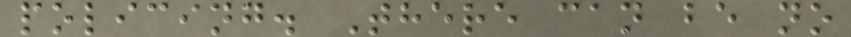policing. There can be no
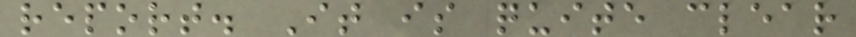report. It is quite clear
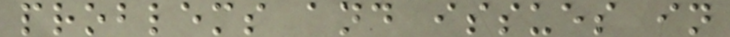problems and issues in
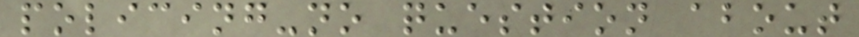policing-no question about
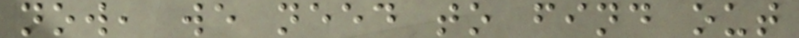now, we need to find out
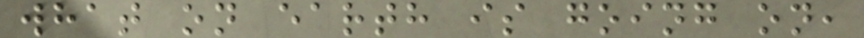what on earth is going on,
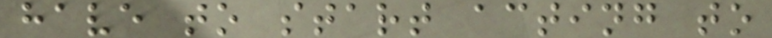have to start acting to
